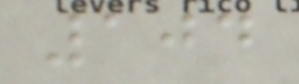104
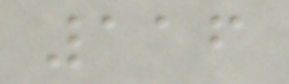116
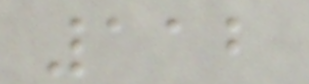112
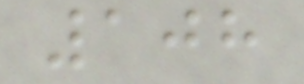108
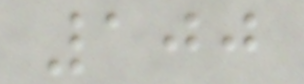100
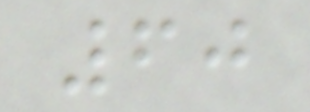60
